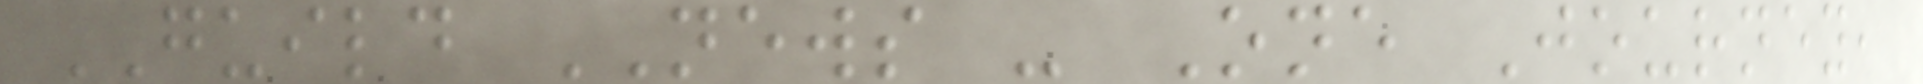GUILD NEWS - One Journey,
